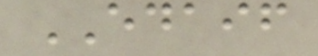EDAIF
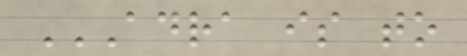ADRA IS TO
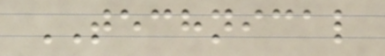TECHNICAL
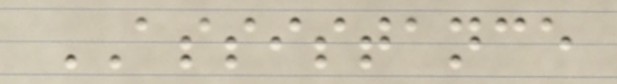ASSISTANCE
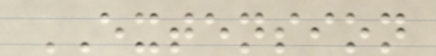EXTENSION
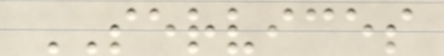SERVICES
